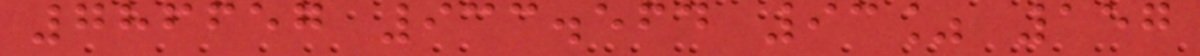786657 933.564 93% 157
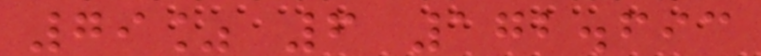79% 6 172.693
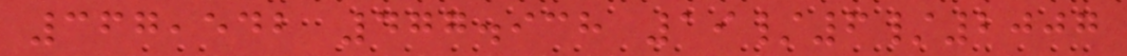367,542 477.938 19/6/2007
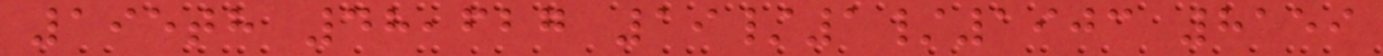195th 48,627 19/1/1903 8159
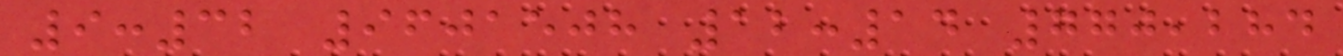9:32 9601508 12:14 770,284
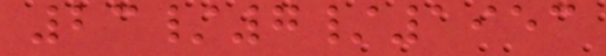23/7/1953
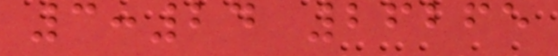3:24 26265
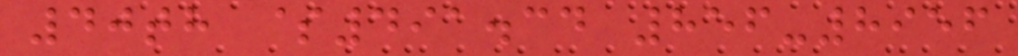40th $491.34 856-8956
